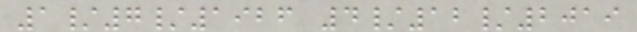1/7/1926 4/12/2019
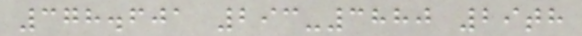378.601 293-3880 29th
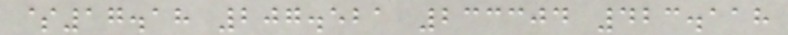$17.18 207.521 233304 423.118
